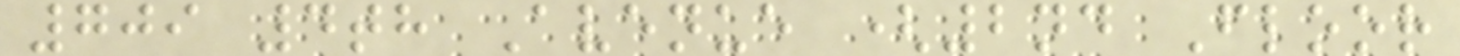709 4th Avenue (2nd Floor
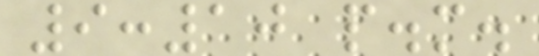9:10 p.m.
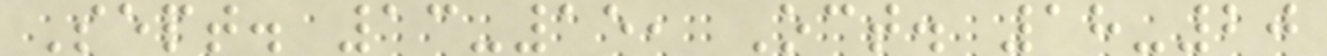Sept. 13-15, Oct. 18-20
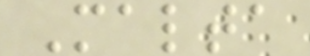Malta
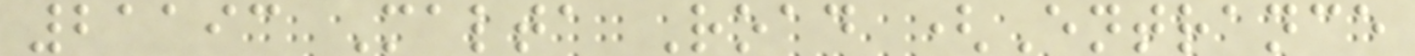21193 Malta Road (Entrance
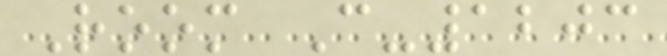Room C-1203
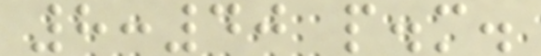8:40 p.m.
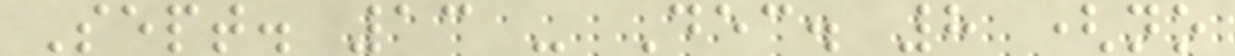Sept. 13 - Dec. 8 (no
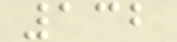132
